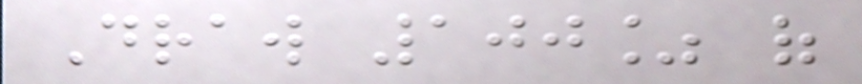Draw 100% of
